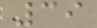39
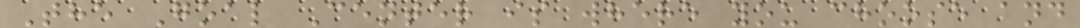The Goal Center is where you choose and
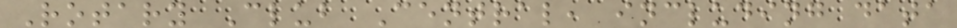Rotary Club Central, including data
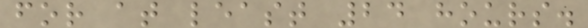for at least 24 hours.
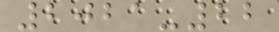2021-22
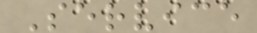Service
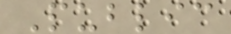Public
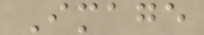Image
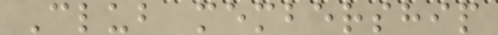Club membership
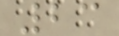23
